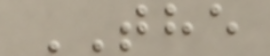THE
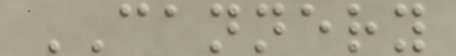CANNERY
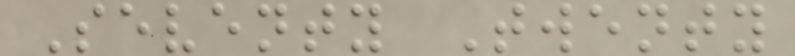Seventy Twenty
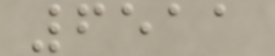6511
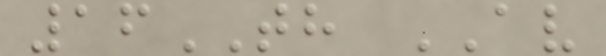16TH AV
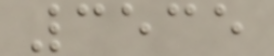3535
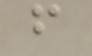f
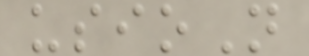usioN
